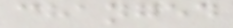changed
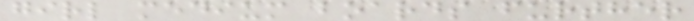girl medium boards further
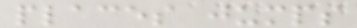places jumps
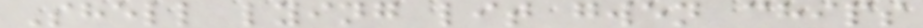Shell lying lit gwen chips
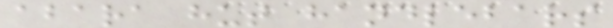abara hut handlebars
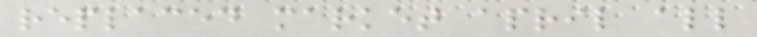replaced market april all
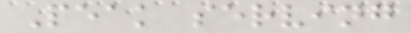Peak serving
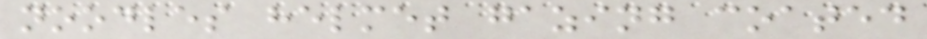noodles helmet gazing coated
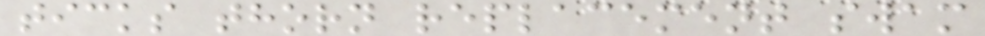ticks thorn replacement swam
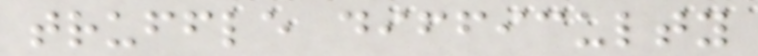truffle difficulty
